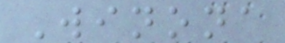Winona
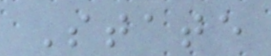State
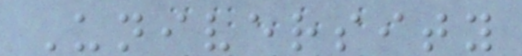University
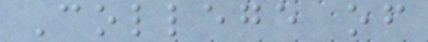College of
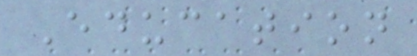Education
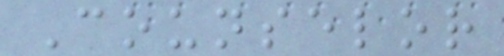Counselor
